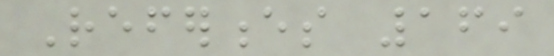References 169
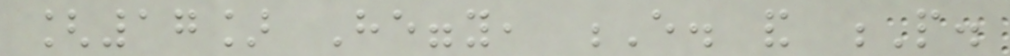[17] Heggy, E. and P.
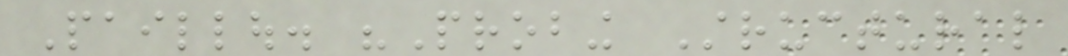Paillou. "Probing Structural
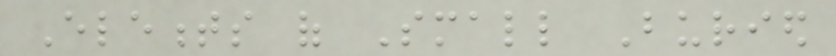Elements of Small Buried
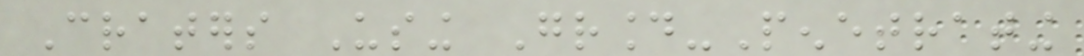Craters Using Ground-Penetrating
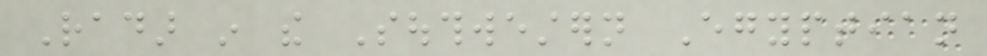Radar in the Southwestern Egyptian
